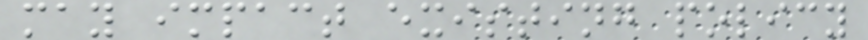may impact existing policy
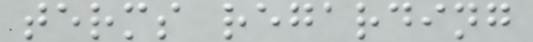terms regarding
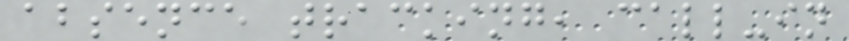absence tracking, call-in
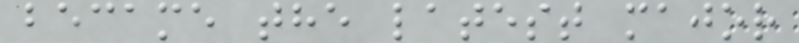became the latest major
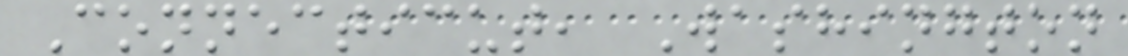Connecticut, Washington
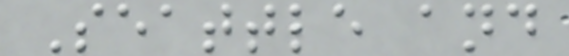Seattle and
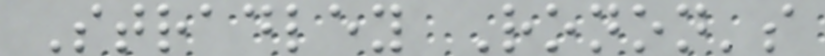Stradley Ronon's
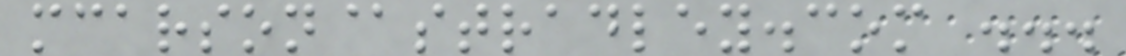mcarson@stradley.com ...
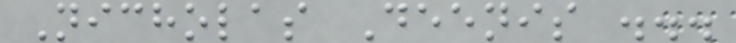Nicholas Deenis ...
